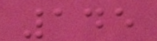145
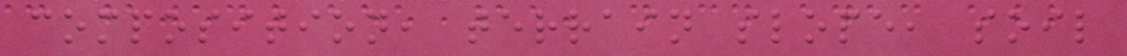composition, terrain slope, soil
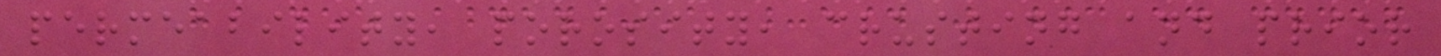permeability, porosity, crusting and prior
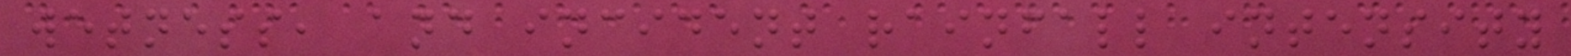wetness, and incident rainfall intensity
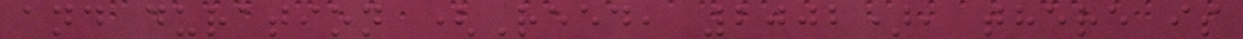and duration (Reed, 2002), there is
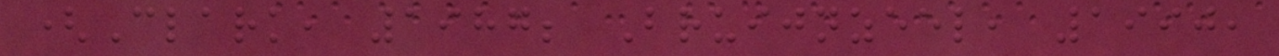(Clark, 1987; Bruijnzeel, 1990,
